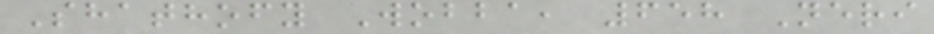Shathofy Wobba, 658 Neri
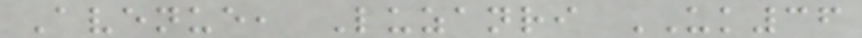Avenue, Luzanri UK36
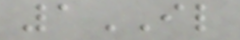1IL
